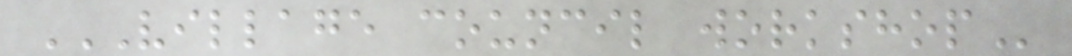VILLAGE COUNCIL WORKSHOP
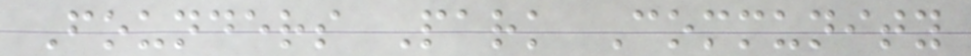Founders Park Community
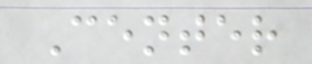Center
